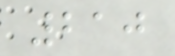210
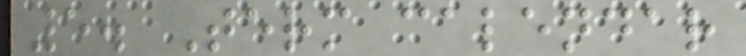5. Term calendar
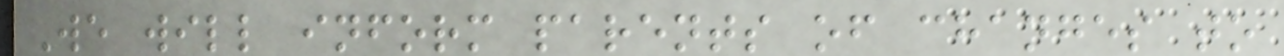We will inform parents of changes to
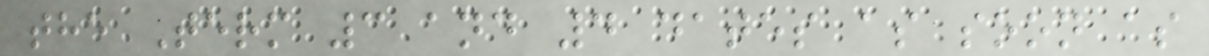the Term 3 and 4 dates as soon as
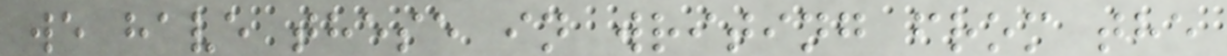we have these in writing from the
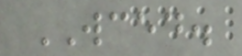WCED.
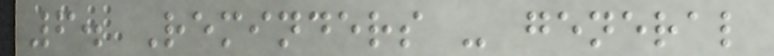6. Reminders - general
